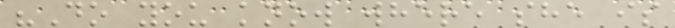"Do you know where she is
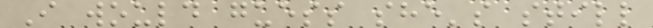I would guess she's still
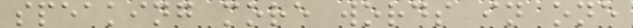speaking more words in one
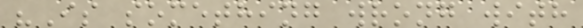"Is something wrong with
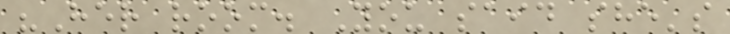"Her room. You said she's
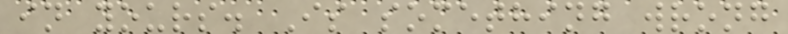in yours. Is something wrong
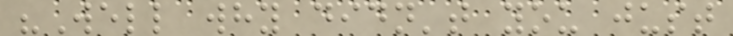"Well why didn't you just
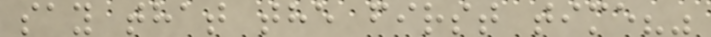say that the first time?"
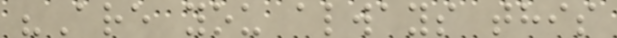"Are you always this
